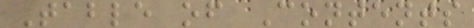Table of Contents
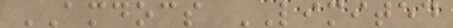AMDOCS LIMITED
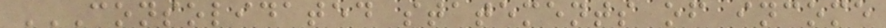CONSOLIDATED STATEMENTS OF INCOME
